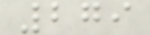279
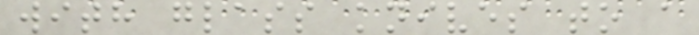with glass knives to a
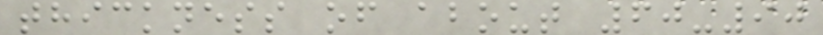thickness of about 60-90
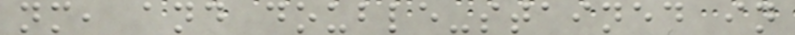nm, and double-stained in
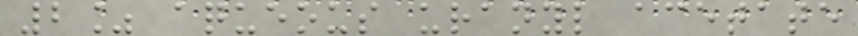2% aqueous uranyl acetate
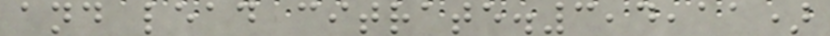and lead citrate.3,4,11)
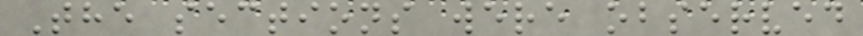The sections were observed
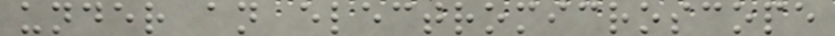under an electromicroscope
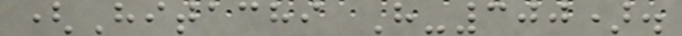(Hitachi H-300).
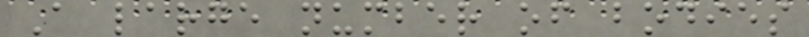A large number of bodies
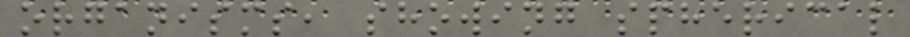organisms, showing spherical
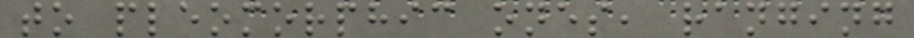to pleomorphic ones, ranging
